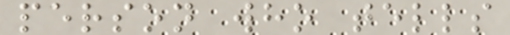person who tells
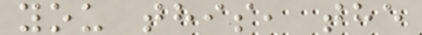you this, the
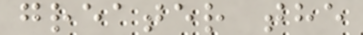greater the
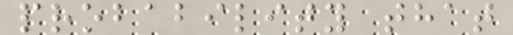probability that
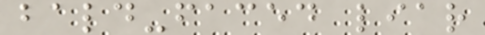bald-faced liar
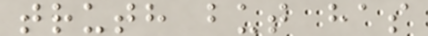truth but has
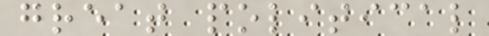great political
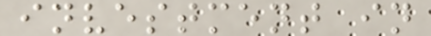investment in
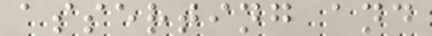asserting and
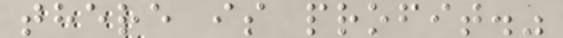there is profit."
